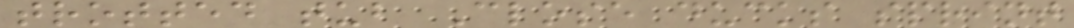trotted tub Close ducks sprint
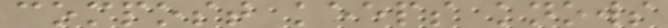compost keeps knows
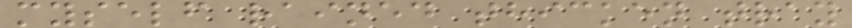myself rained thicken tray
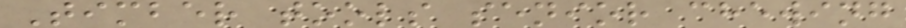Timber tools senior chewing
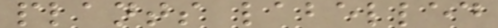plants labelled
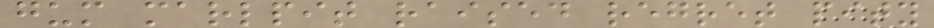gum marlpit raised regret pity
